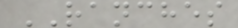RANCHES
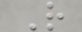R
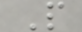P
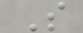S
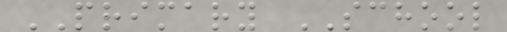PRIMARY SCHOOL
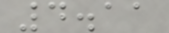4.11
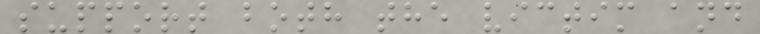support both the victim and
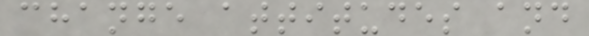change attitudes and
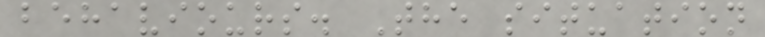behaviours. The situation
